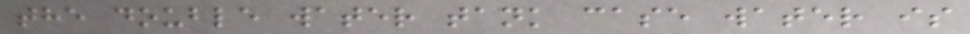the double water tank case water is
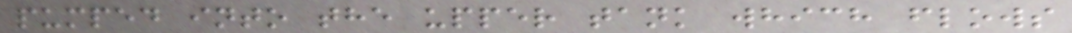pumped into the upper tank which flows
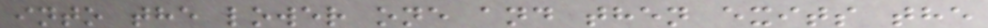into the lower one and then exits the
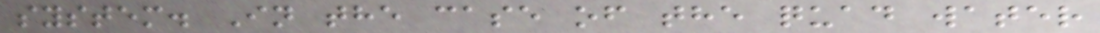system. In the case of the quad water
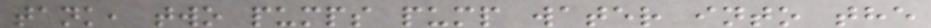tank, two pumps pump water into the
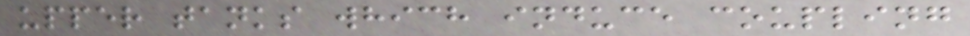upper tanks which induce coupling
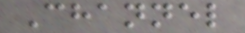Channel
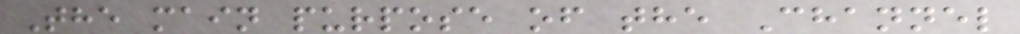The main purpose of the Channel
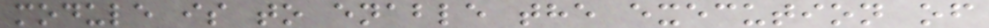module is to enable the execution of
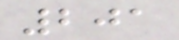201
